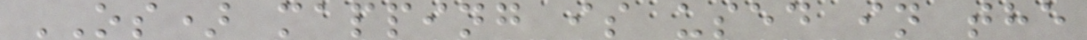OS) mapping is used in the
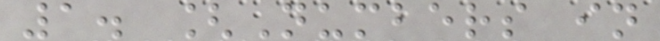1. [Numbers in
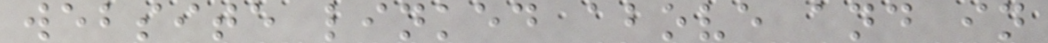website linked above and in
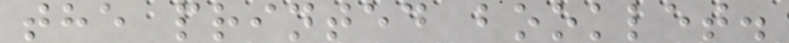the printed booklet.
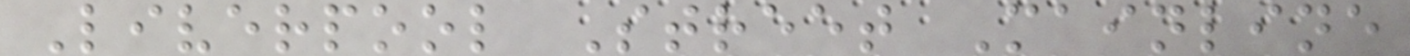Liverpool Street Mainline
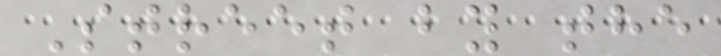Street by the
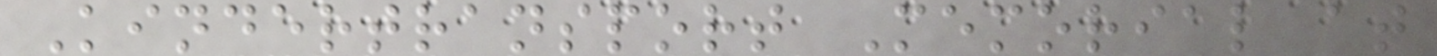Kindertransport Memorial at
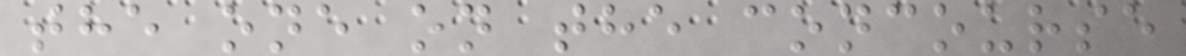the one on the concourse
